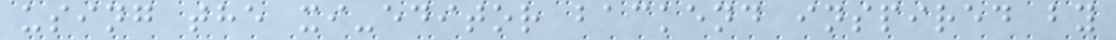using the xi-editor backend inspired by
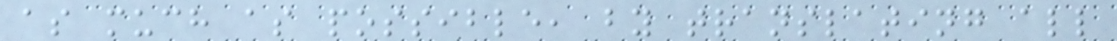as much as possible, by translating all
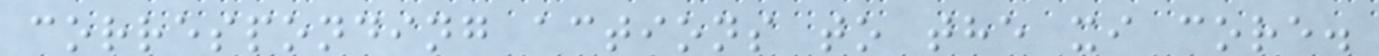corresponding actions to the xi core.
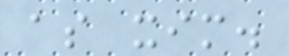as xim.
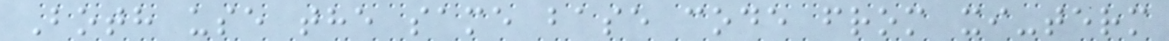Both use the same base code from xi-term
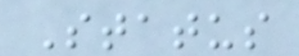Status
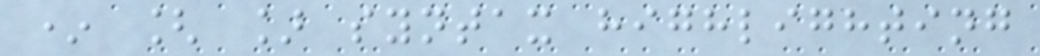* [ ] syntax highlighting
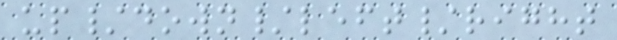up/down/left/right
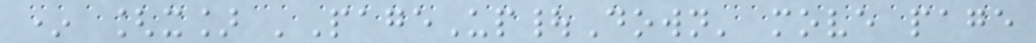* [x] 'PageUp|Down' move page
